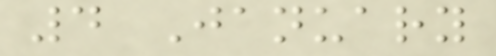4 January
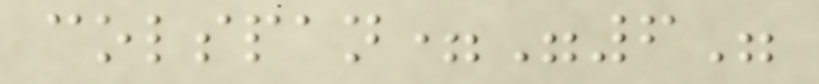colspan="6"
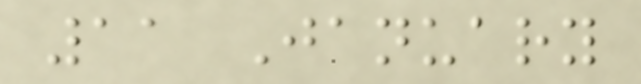11 January
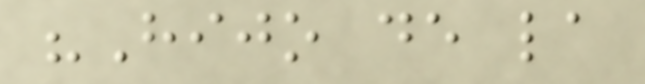"Hijo de la
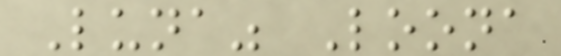Luna" Loona
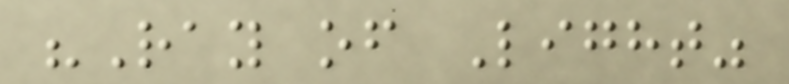"Ray of Light"
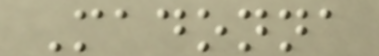Madonna
